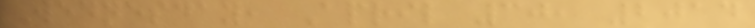Wednesday, April 30, 2014
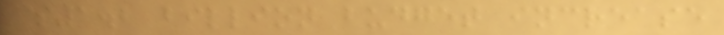$1.2 billion budget increase
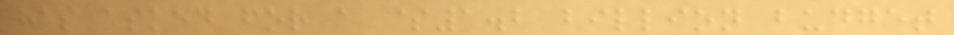has asked for a $1.2 billion budget
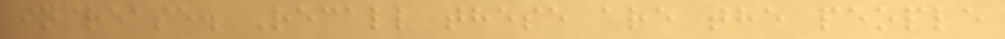increase. Recall these are the people
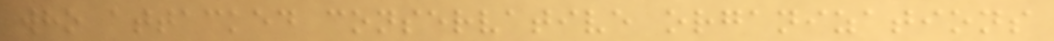who attacked conservative organizations
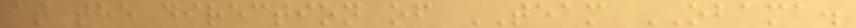at the direction of TEAM OBAMA.
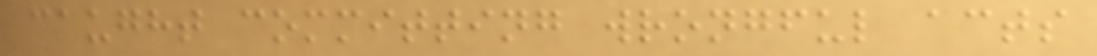caught committing wrongful acts
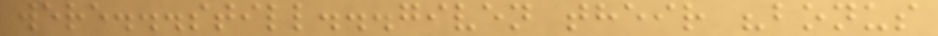were...still...given their "bonus
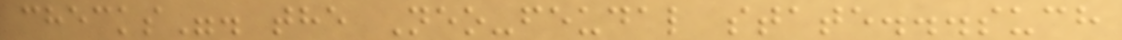checks". the Neo-feudal state...such
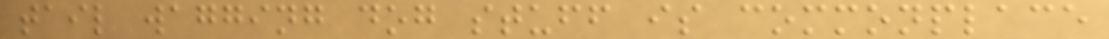tail wagging dog stuff is commonplace
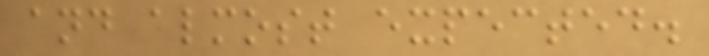and almost expected.
